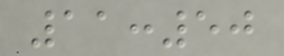11:50
